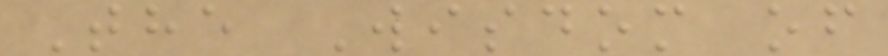The Wisdom of
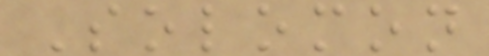Solomon
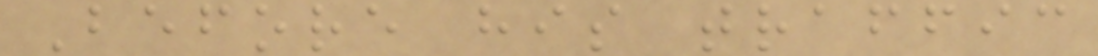Before his traffic
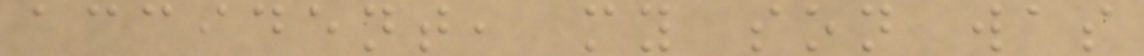accident, my son was
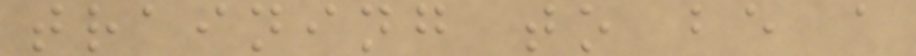training to be a
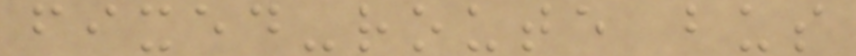fixed-route bus
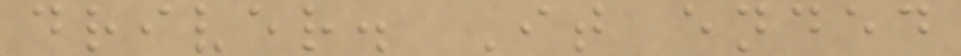driver. It ended
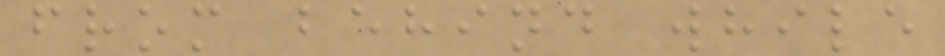from behind while
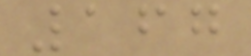167
